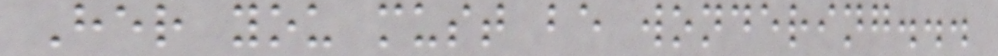Her you must be wondering...
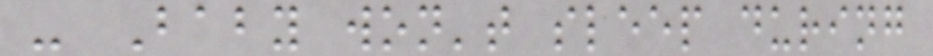- Baby won't sleep during
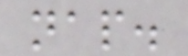nap.
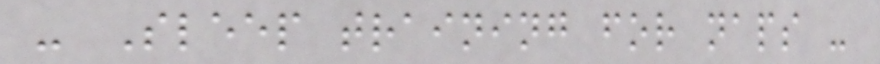- Sleep training for naps -
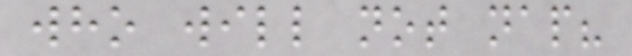who will not nap?
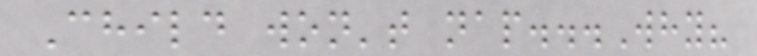Child won't nap...Why?
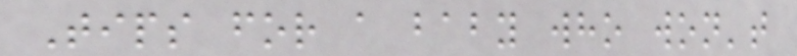Tips for a baby who won't
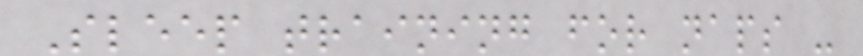Sleep training for naps -
